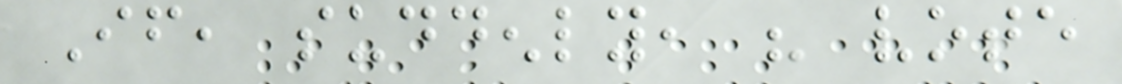If, suddenly, his vote
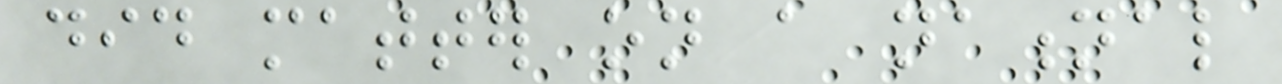did matter on a national
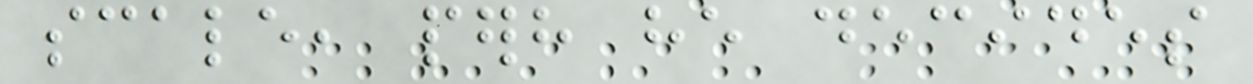scale, perhaps he decides
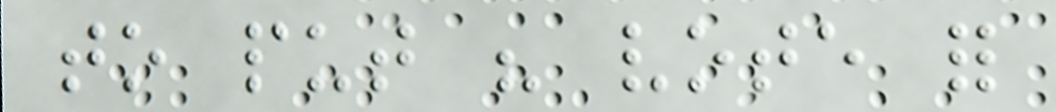to put his vote for
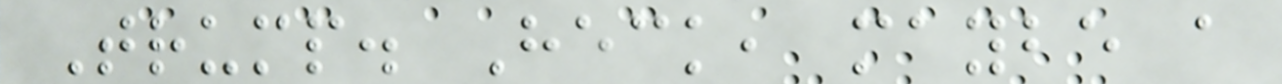Trump. Heck, maybe a
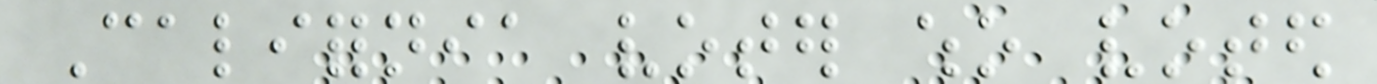California voter who voted
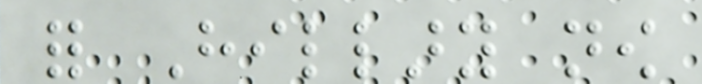for Hillary now
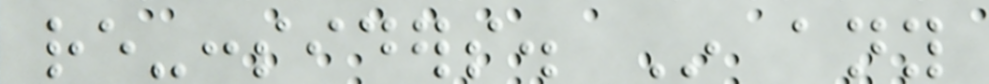re-considers. In any
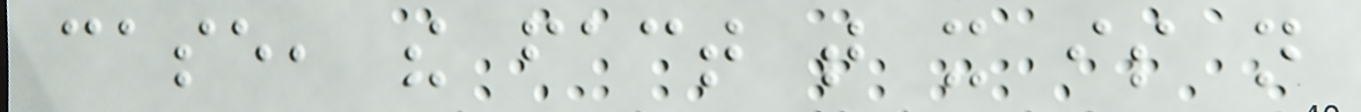case, the fact that it is not
